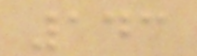143
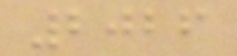2026
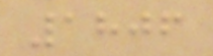1806
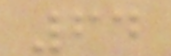64
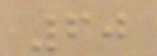60
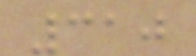310
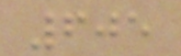605
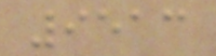9513
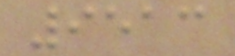9513
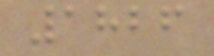1826
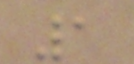1
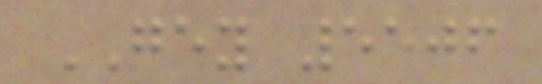GEY 5506
